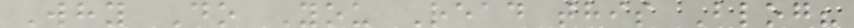Why Do You Read this Blog?
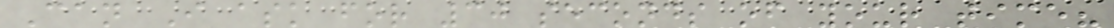Can I ask for 30 seconds of your time?
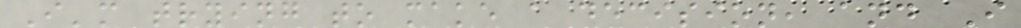I'm trying to make a decision, and I
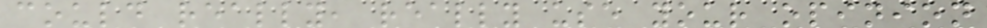could really, really use your opinion
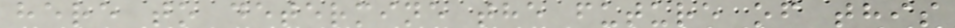here to determine the future of this
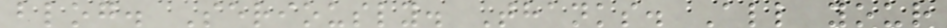blog. Seriously. Thanks. All your
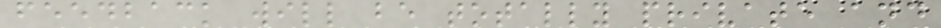feedback will be totally private and
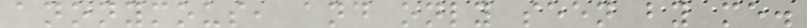anonymous, and only seen by me.
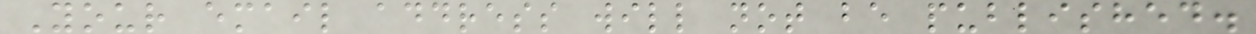Your email address will not be published.
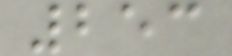253
